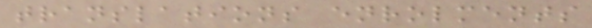translations enrolments
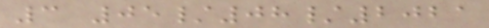3 05/08/2021
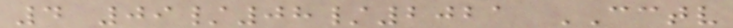4 09/08/2021 CCTV
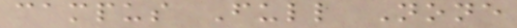campus Full None
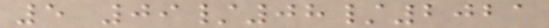5 09/08/2021
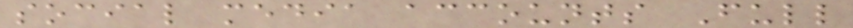social media accounts Full
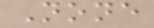None
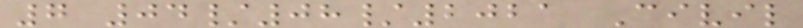7 04/08/2021 Civil
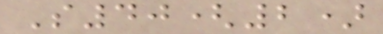S40(2)
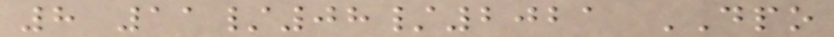8 11/08/2021 DPO
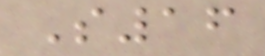S16
